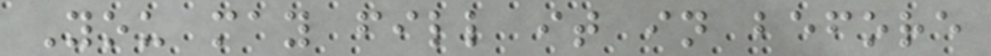You may fill it in before
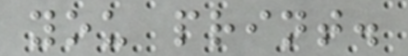you print.
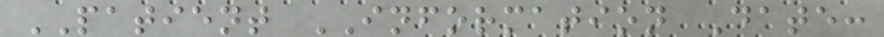PATIENT INFORMATION Date:
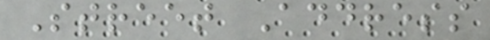Street Address
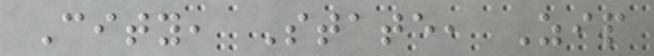City, State, Zip
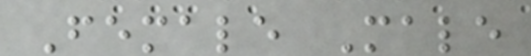Female Male
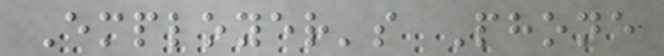Employer's Phone
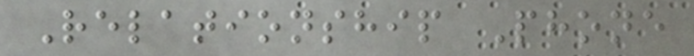Relationship Phone
